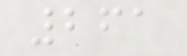261
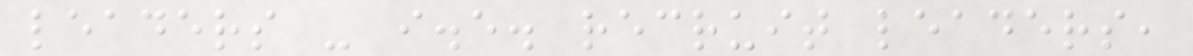leaders - i.e. recruit leaders,
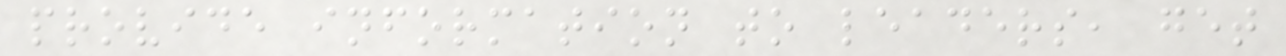provide information to leaders, get
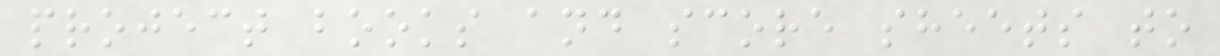project books and score sheets to
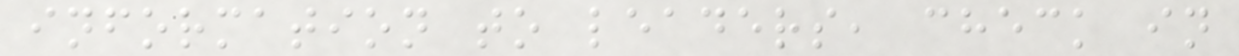information to leaders, check in
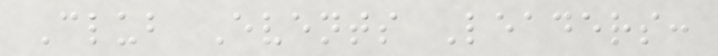Club Events Leaders:
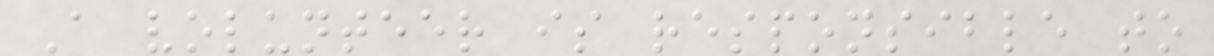A volunteer is responsible to
